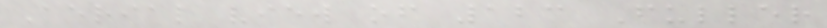Aerial view of 123 Fuller
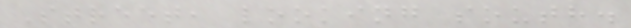Street, looking south.
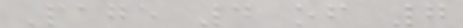Page 4 of 7
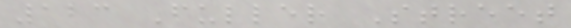123 Fuller Street
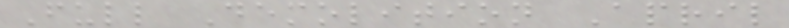Full Demolition April
